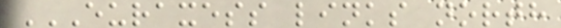EURAXESS LINKS NORTH
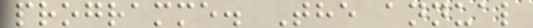programme. The annual
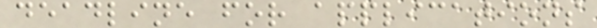deadline for applications
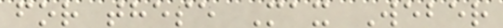for these Max Weber
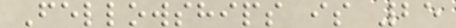Fellowships is 25
